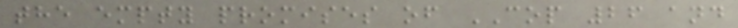the empty promises of COP 26 and
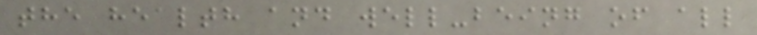the health and well-being of all
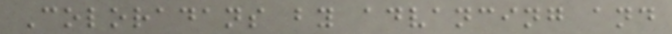Coloradans by advancing and
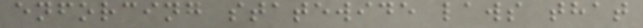enforcing statewide laws that
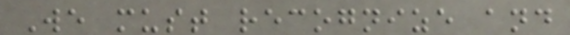We must recognize and
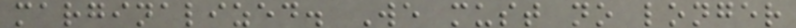marginalized. We must no longer
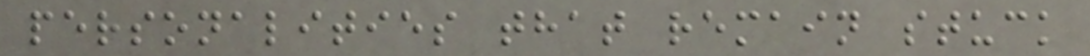personalities that remain stuck
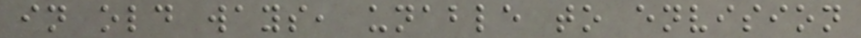in old ways, unable to envision
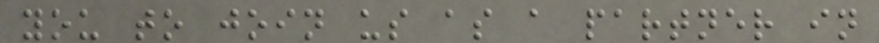you to join us as a partner in
